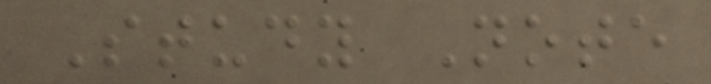Study Note
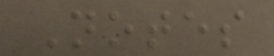Notes
